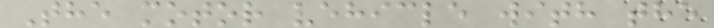The motor vehicle with the
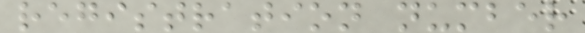registration number
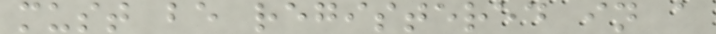must be registered in a
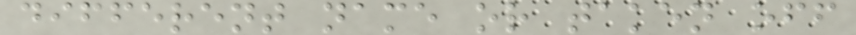different name or taken off
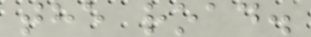the road.
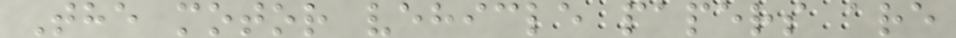The motor vehicle papers are
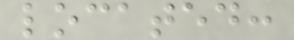located:
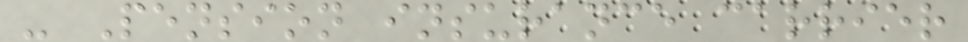- Pension insurance carrier
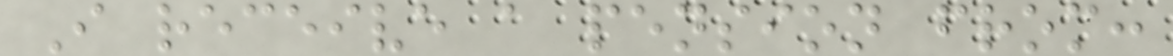I receive a pension from:
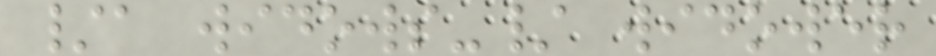/a widows-/ widower
